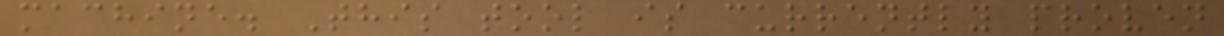machine. This tool is currently proven
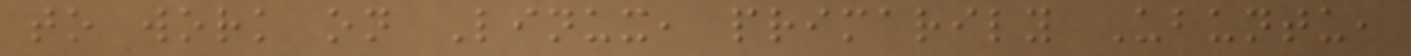to work on Linux, primarily Ubuntu,
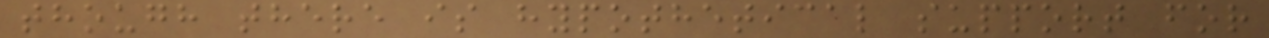though there is hypothetical support for
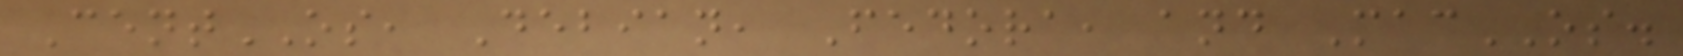CentOS, Debian, Fedora, and MacOS.
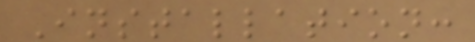Installation:
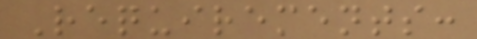Requirements:
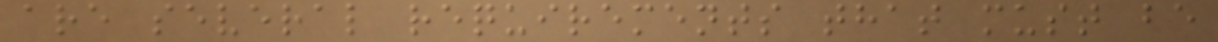are several requirements that must be
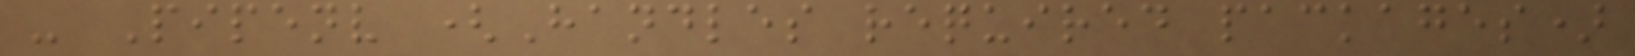- Pipenv (Handles required packages)
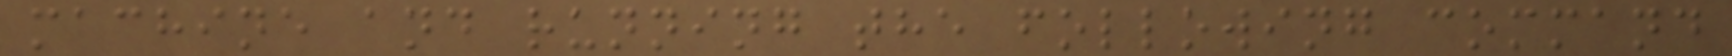machine and running the following command
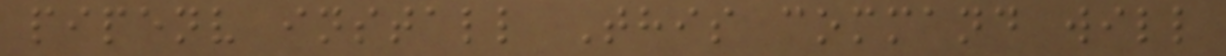pipenv install This command will
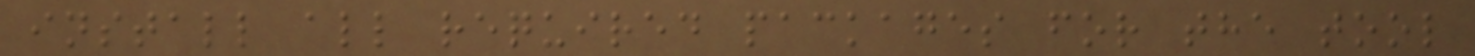install all required packages for the tool
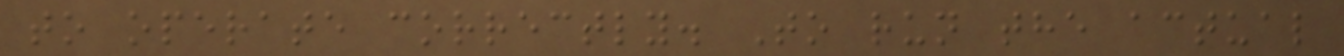to operate correctly. To run the actual
